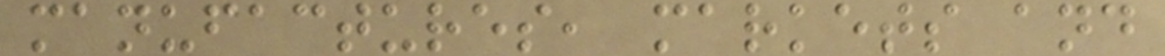manufactures, markets and
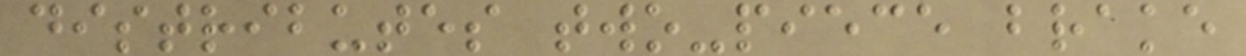distributes two-piece brake
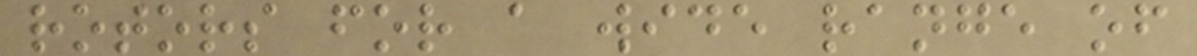rotors for a wide range of
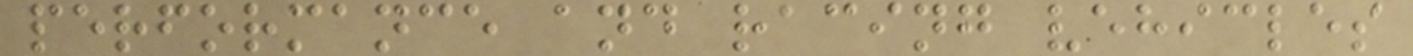performance and racing vehicles
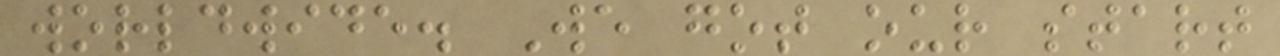worldwide. We got our start
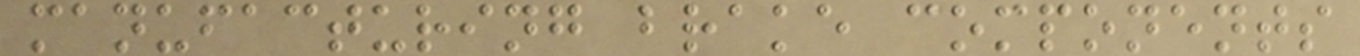manufacturing brake components
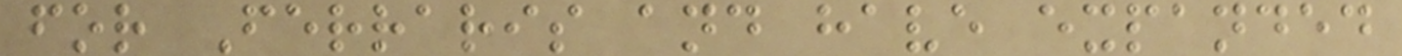for Ferraris and have expanded
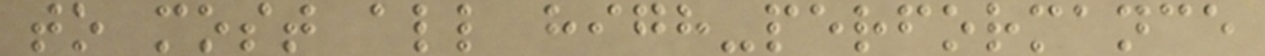to most all high-performance
